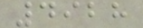4928
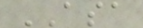ASA
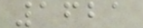1621
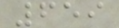659
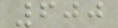600
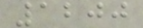1200
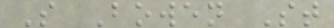S Bowen St
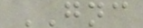GNC
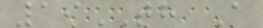19TH A
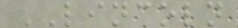LINCOLN
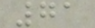71
